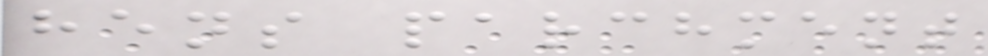hens parchment
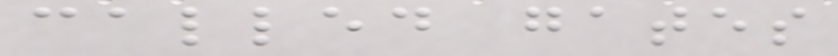called gates
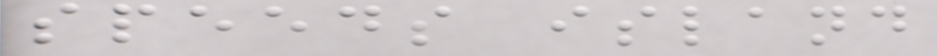speeds island
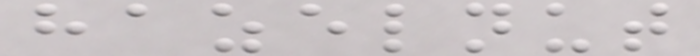hazelnut
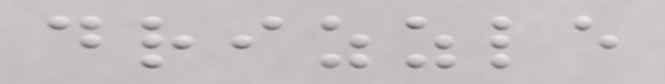drizzle
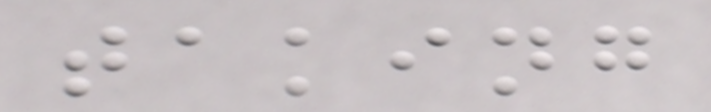taking
